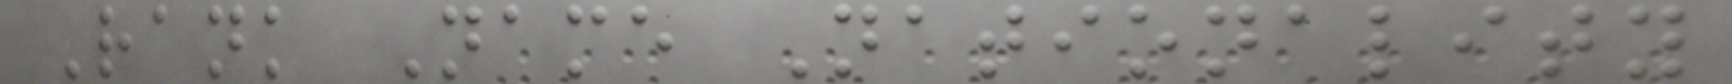Rank Name Nationality
